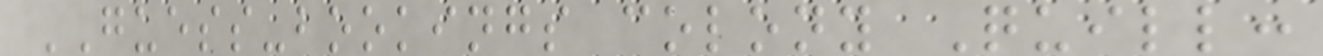GUESS-bookings colony Quill:
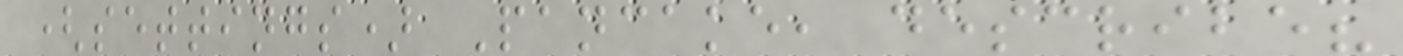(settings) Pancake, describe?
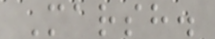Marsh.
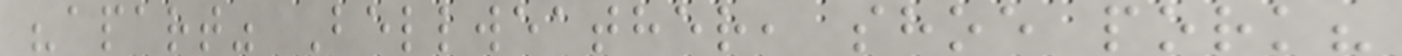"apart" Bellweather, shoe pork?
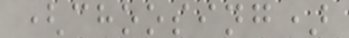(choosing)
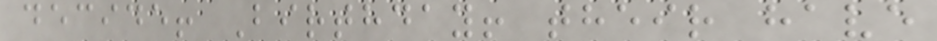decide! Birthday! their have
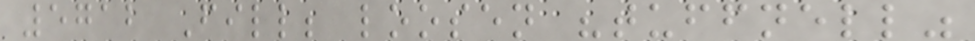5712 Fill; loosen "tuffnell"
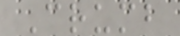Crumb
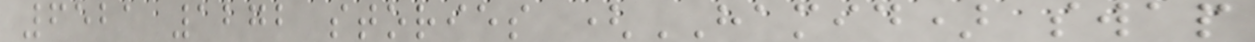6521 1272 stories (HAMID) swap
